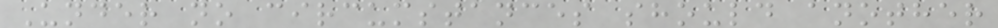Under no circumstances should another
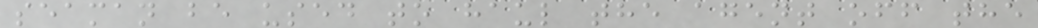seaman be used to haul the agent off the
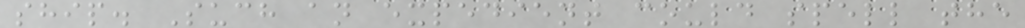ship. Such an expedient could spell the
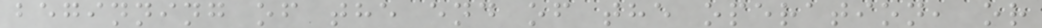beginning of the end of the operation, or
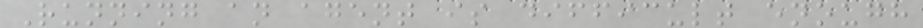Running an agent is difficult enough
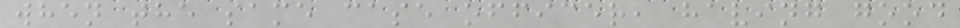when the same case officer, having good
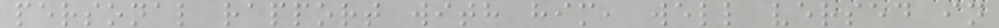personal rapport with him, well versed in
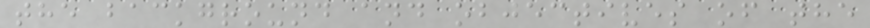the background and objectives of the
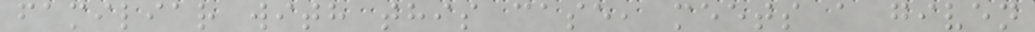familiar with this case, meets a given
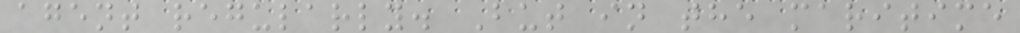agent regularly. But in the maritime
